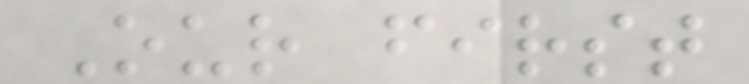Our first
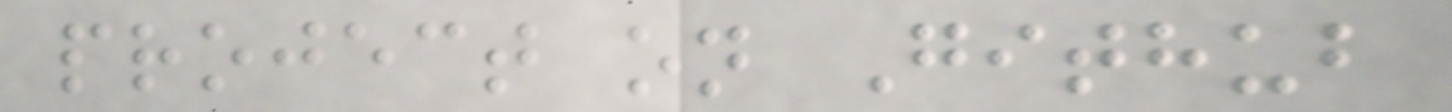project on Github
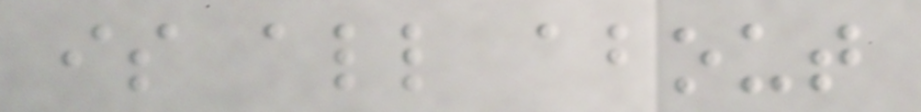is all about
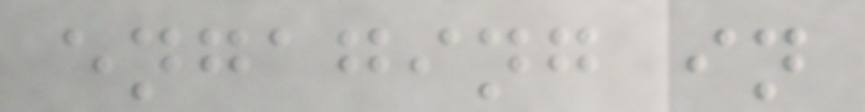engaging in
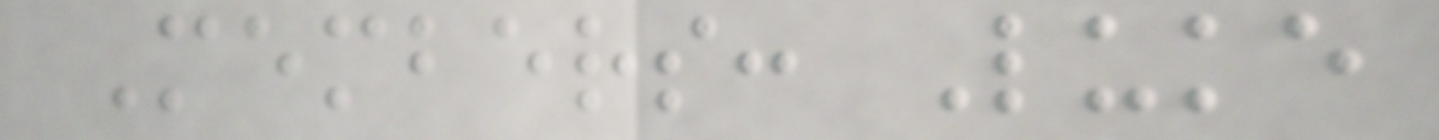Members: Luke
